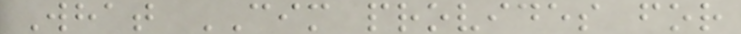What CIM provides for
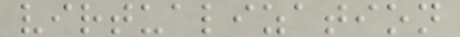virtualization
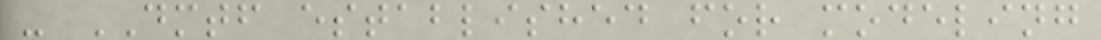- DMTF established for modeling
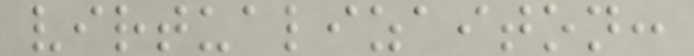virtualizaiton:
